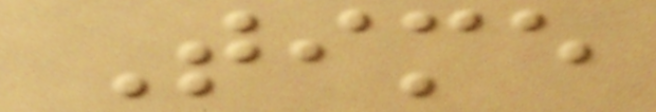Time
